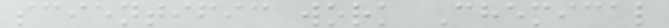scientific work Chemical
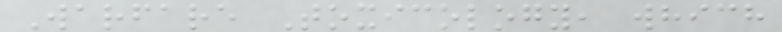Warfare Toxicology, which
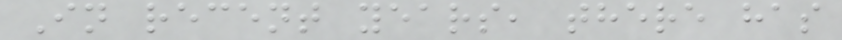In recent years, there has
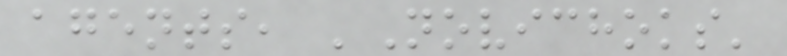agents, 'Novichoks'
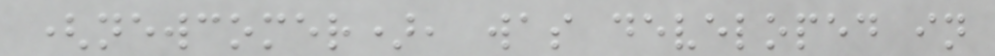(newcomer), was developed in
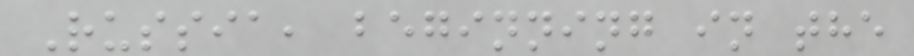Russia, beginning in the
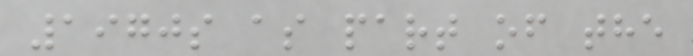1970s as part of the
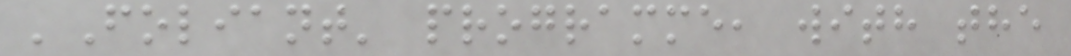'Foliant' programme, with the
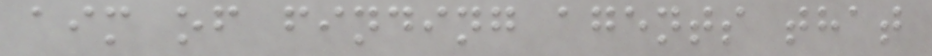aim of finding agents that
